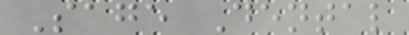Sage Dental
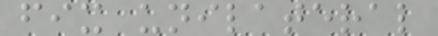fix unilateral
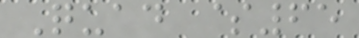Quad $65
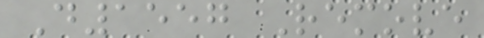D1557 Remove
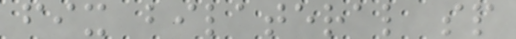fix bilateral sp
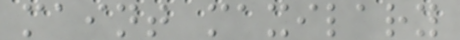maint maxilary
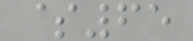$65
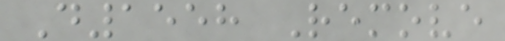D1558 Remove
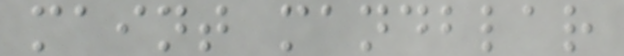maint mandblar
